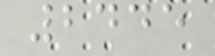2445
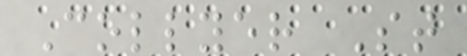Collyer St
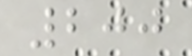200
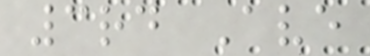3rd Ave
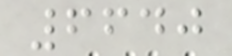6640
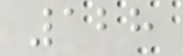128
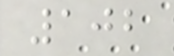102
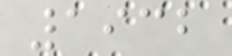1932
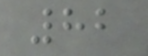82
